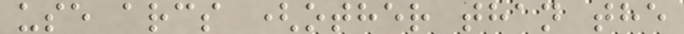use arcs (other than the
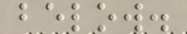below.
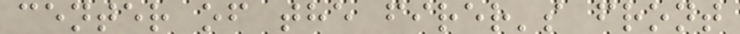center of the firer's front
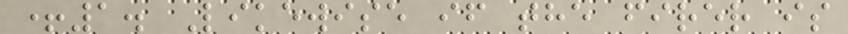+1. Likewise if the firer is
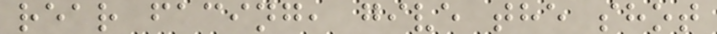rear facing, give the shot
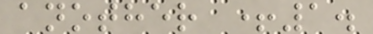another +1.
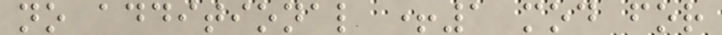no additional +1 mod for
